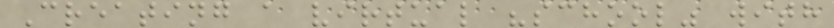Creating a virtual "school" with
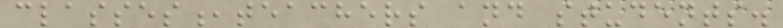classes,teachers and students.
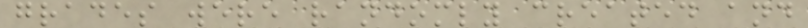grades were randomly created and
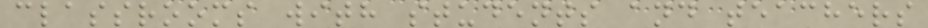classrooms with students and teachers
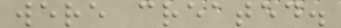were created.
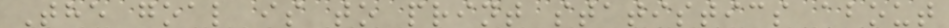The goal is to print statistics about
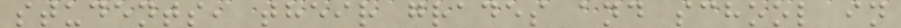students, their grades and school in
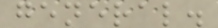general.
